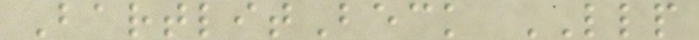BartlitBeck LLP
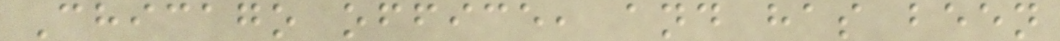Chicago office, and has been
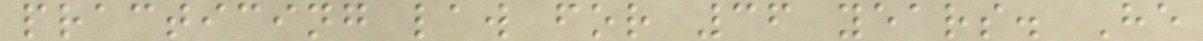practicing law for 36 years. He
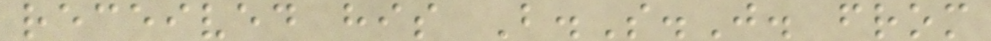received his B.S.J. from
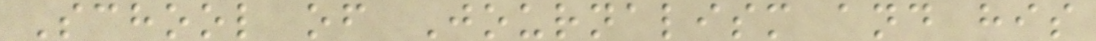School of Journalism and his
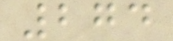274
